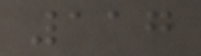117
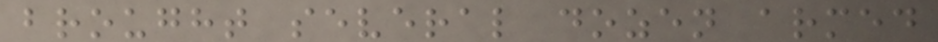brought several dozen armed
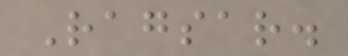Ragsar.
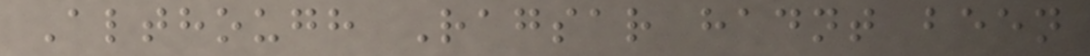Although Ragsar hadnt been
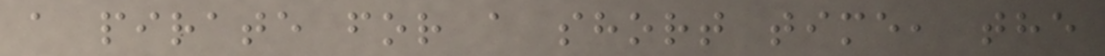a pirate for a short time, the
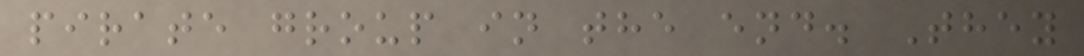pirate group in the end. They
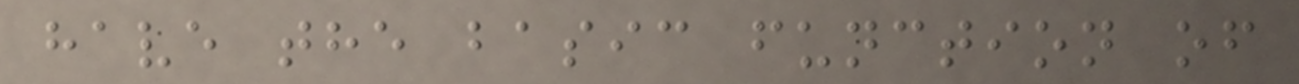have the basic function of
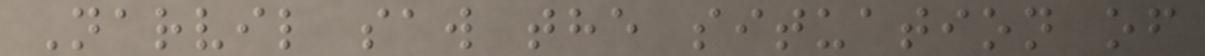Narvil saw the situation of
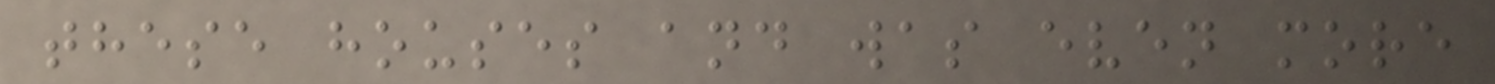these houses and was even more
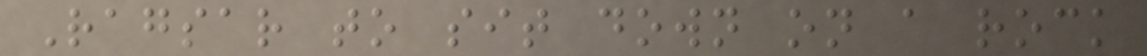Ragsar to sit down on a rock
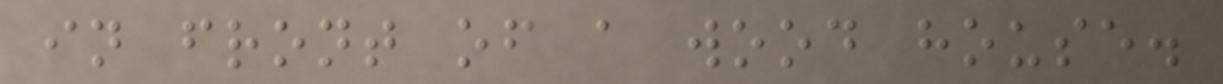in front of a wood house.
